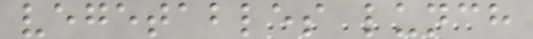vegetables lunch
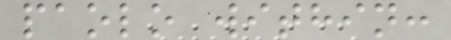paolo within:
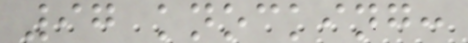97 knocking:
